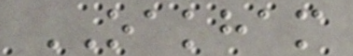OAKHAM
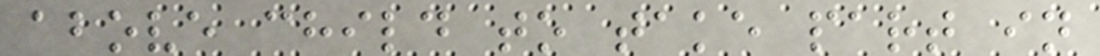above child to take part in
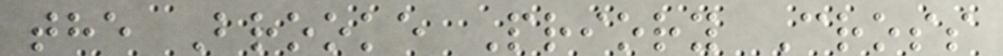the Brooke Priory Cross
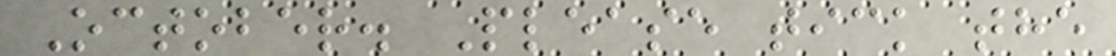October. Please tick the
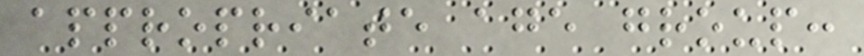appropriate age group:
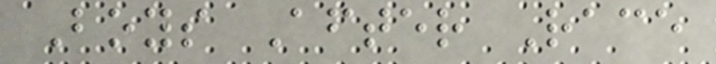Boys After Race
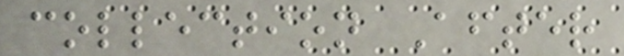collection After
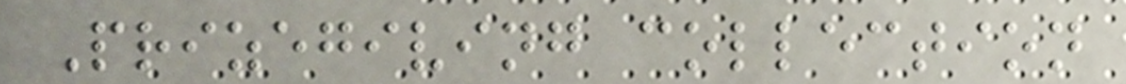Prizegiving collection
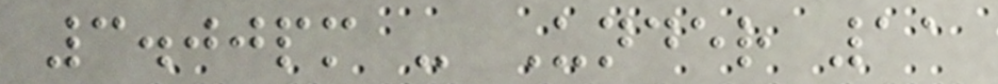3.00pm - Under 11
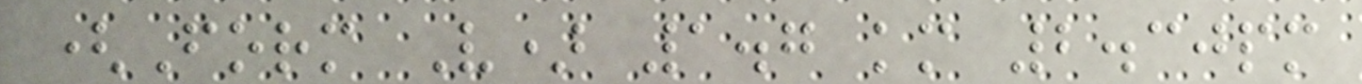(Form V) 1.7 km 2.30pm
